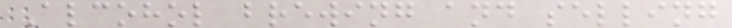Alcohol brewing and selling
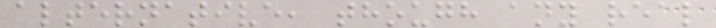alternative, though any real
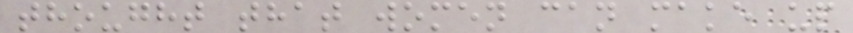thought that women can make up
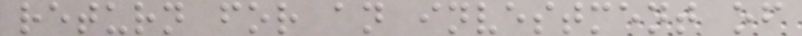return for an investment of
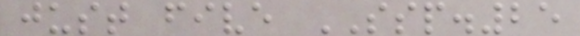just five SSP.25
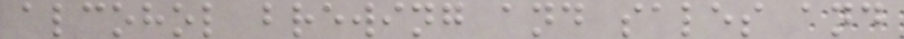alcohol brewing and sales and
